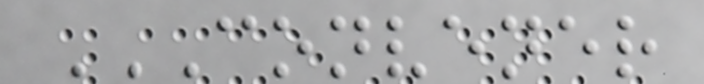CONVENER
